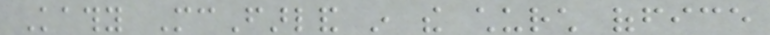Kathy McFarland in the church office
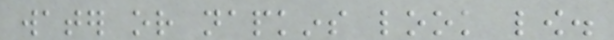water or napkins look low.
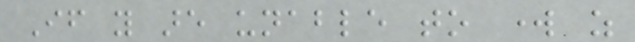If you are unable to work as
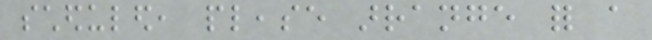scheduled, please arrange for a
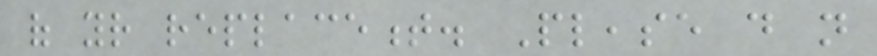of your replacement. Please do not
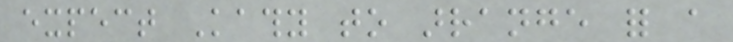expect Kathy to arrange for a
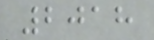2018
